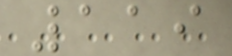119
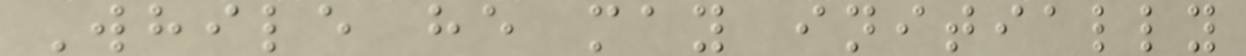While he may initially
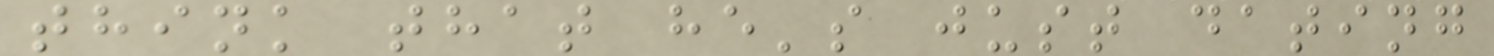think that he's just dating
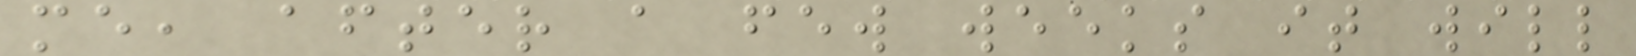me, after a few weeks it will
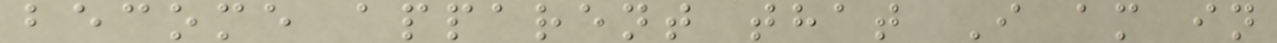become apparent that I am in
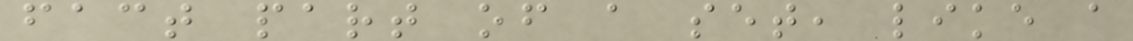fact part of a set, like a
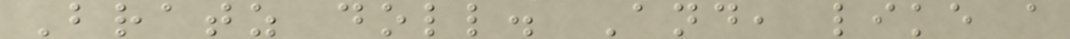Bratz doll. And, like a
